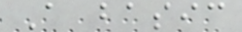A basic
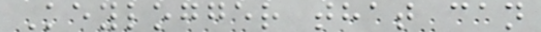Keylogger that can
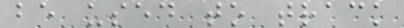be used to track
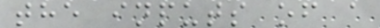the inputs of a
